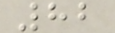82
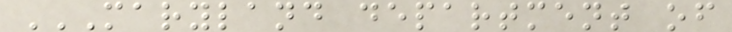MARYLAND DEPARTMENT OF
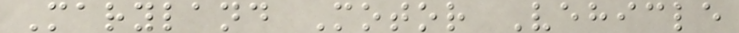Maryland Motor Vehicle
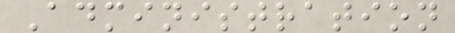Administration
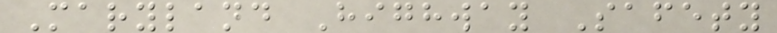Maryland Highway Safety
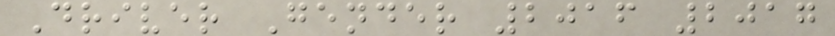Driver Gender 2016 2017
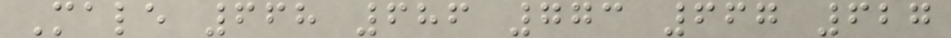Male 668 686 773 667 627
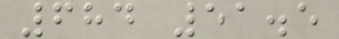684 51.5
